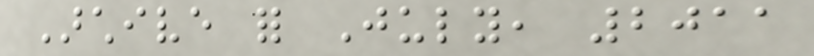Archive for July, 2011
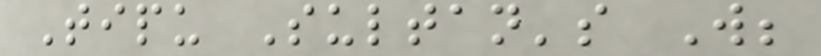Tipu Sultan's Will;
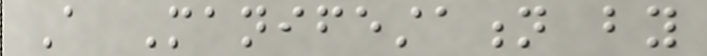A Manifestation by
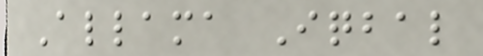Allama Iqbal
